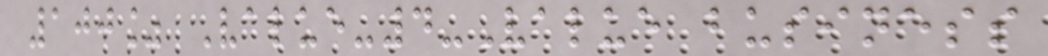100% Value-4-Value business
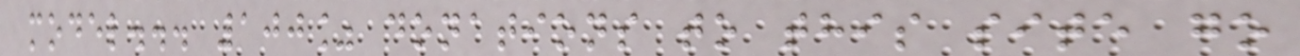model... 100% donations to this site go
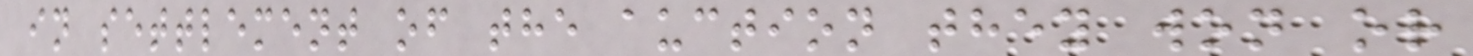in settlement of the auction they won or
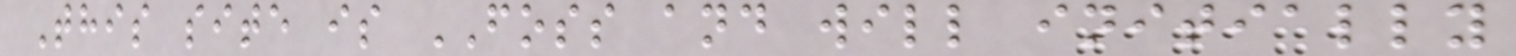This site is FOSS and will initially
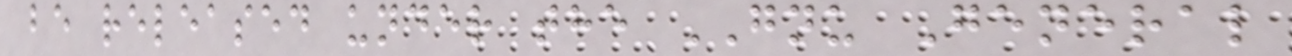be released under the GNU General
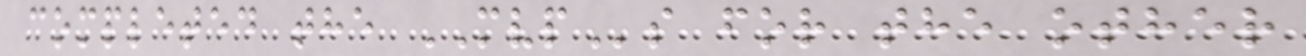completed the MVPs for the other
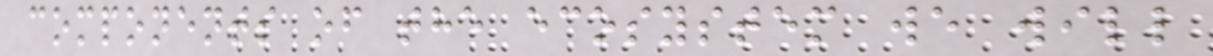components of the ecosystem we will
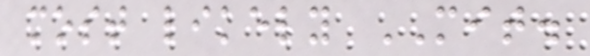most likely MIT.
